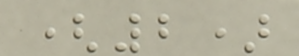(2)
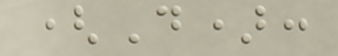(D):
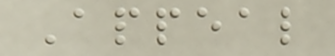Appeal
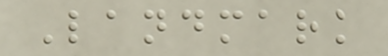Landmark
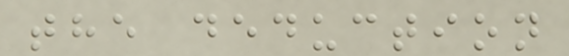the deduction
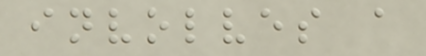involves a
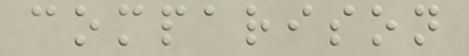comparison
